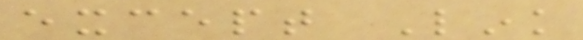except Link
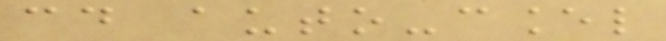could auto-cancel
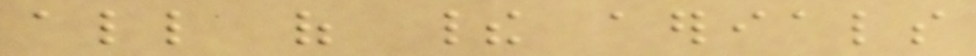all of their aerials
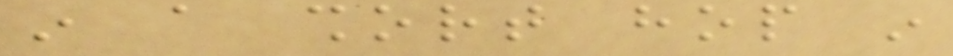in a short hop in
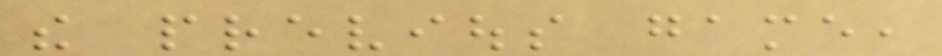the previous game,
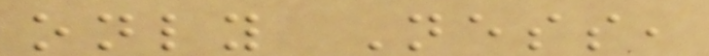only Ness,
